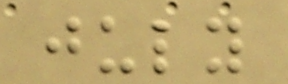july
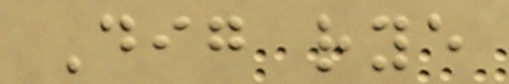Dig rye
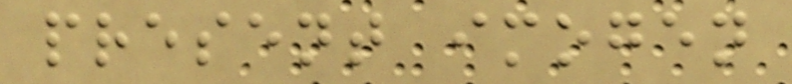present imogen
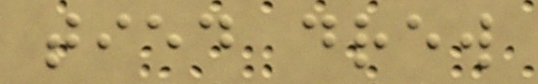tied drew
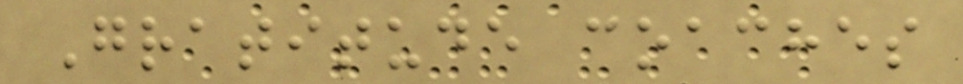Gratitude coaches
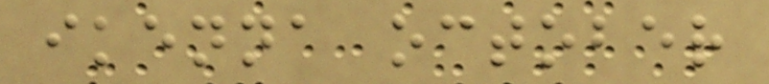ikenna october
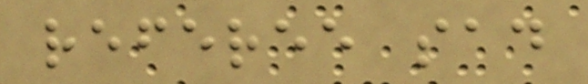referee sad
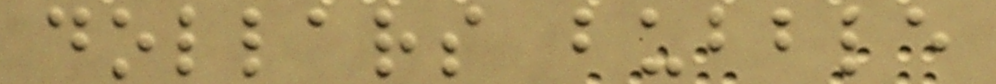dollars bubble
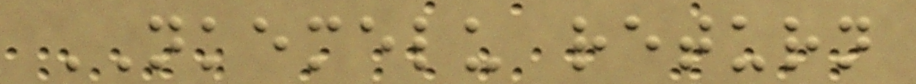NKEMELU return
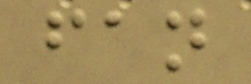fan
